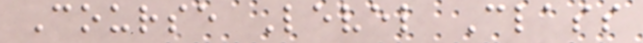Course Level Class
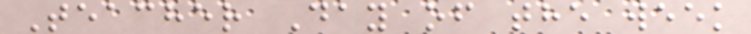Teacher Day of the week
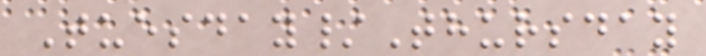Tuesday/Thursday
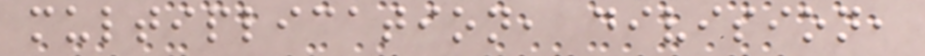multiplication, division,
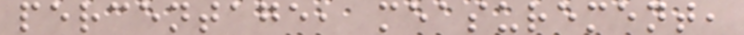percentage, measurement,
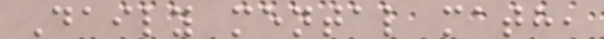Daily mental math,
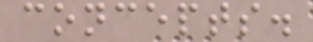concepts.
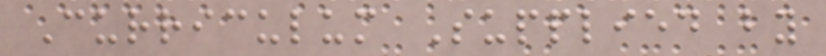Curriculum Supplied by
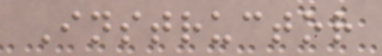Instructor
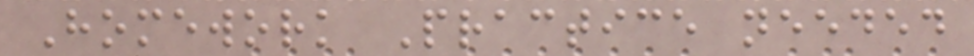Homework Practice needed
